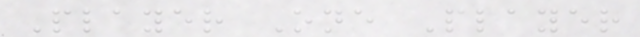Player One Player
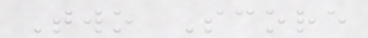Two Score
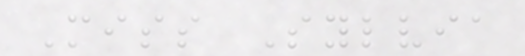Miss Sylvia
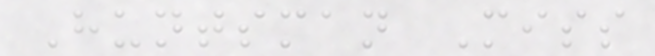Huntsman Miss
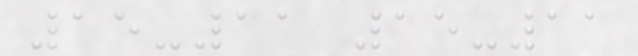15-11 15-11
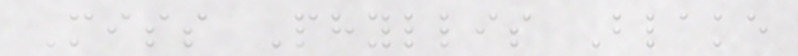Miss Phyllis Blake
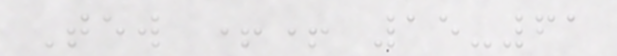Tew ++ 15-61
